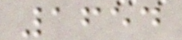1654
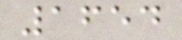1654
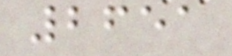2651
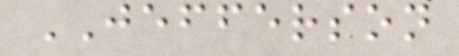JEFFERSON
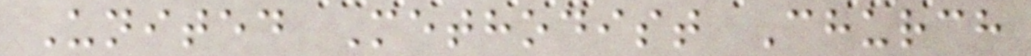United Methodist Church
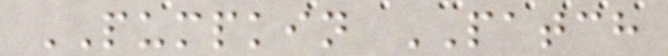PUMPKIN PATCH
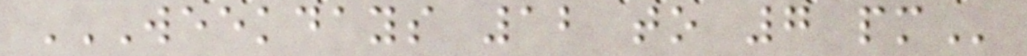WEEKDAYS 12 TO 7 PM
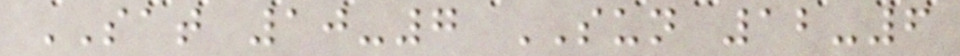SAT 10-7 SUN 12-6
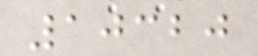10320
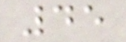45
